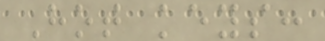Hot keys:
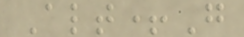Alt+G
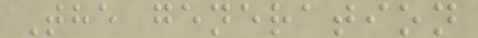The generation
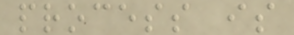process is
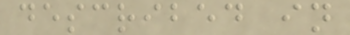described in
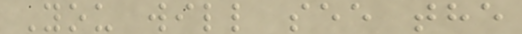You will see the
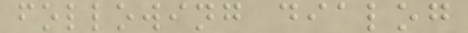following dialog
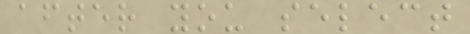after you select
